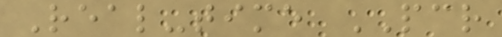Real-time PCR
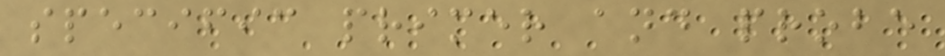specific primer and probe
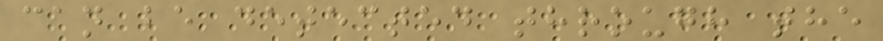can be detected through the
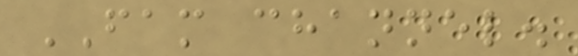FAM channel.
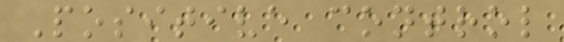Positive control
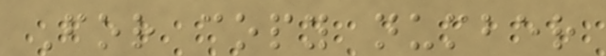For copy number
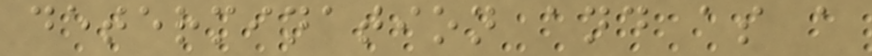determination and as a
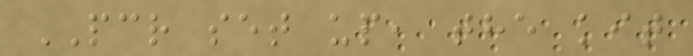PCR set up, the kit
